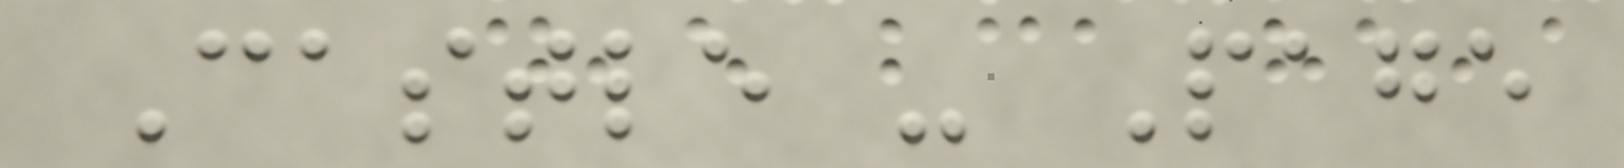Castle - Page
